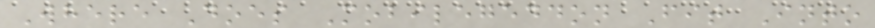Where Does Mobilegeddon Fit Into
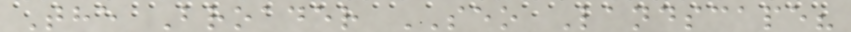The Broader SEO Landscape?
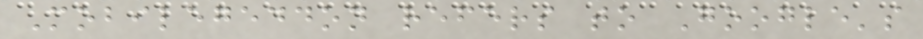Mobilegeddon refers to Google's
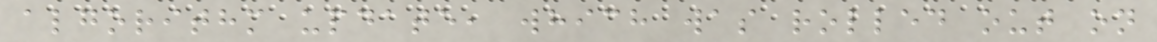algorithm update, which was rolled out on
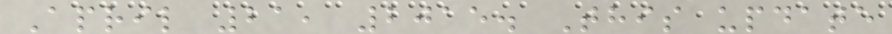April 21, 2015. This update
